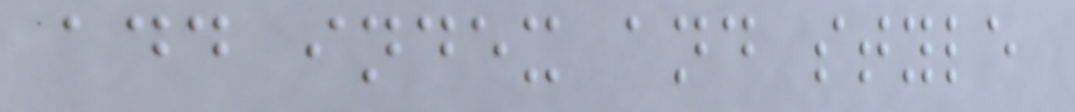add index and style
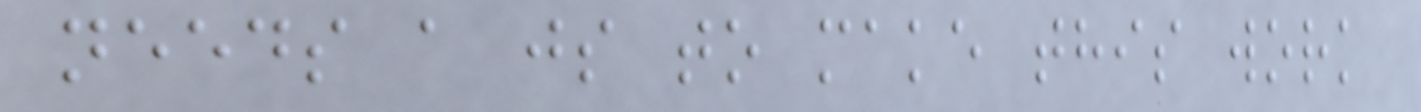needs a js to make this work
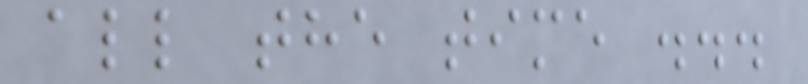all the time ...
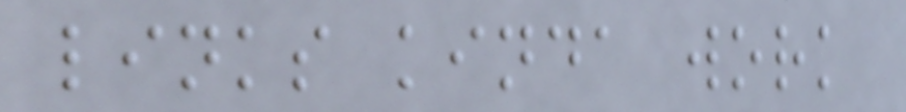links kinda work
